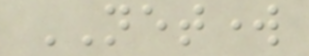NETWORK
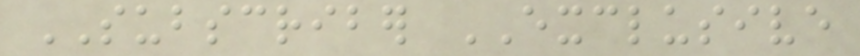SUBSCRIBER EXCLUSIVE
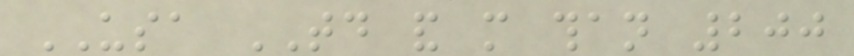USA TODAY and more than 200
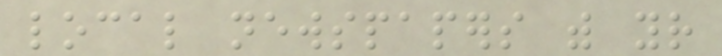local newspapers with your
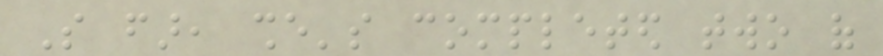So far, she's completed two of
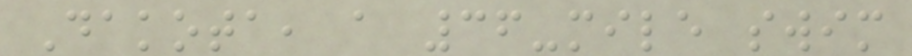Dakota, a 36-mile swim
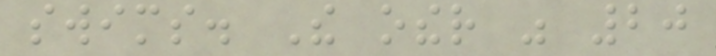swims. The other was 20
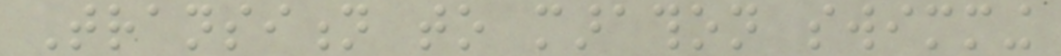Transition to marathon swimming
